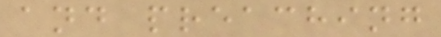and preaching
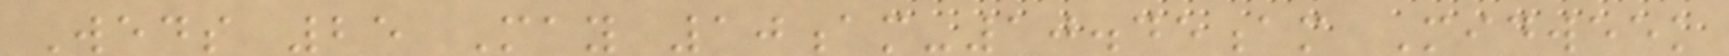Weds 25 May 10am-10.45am Midweek
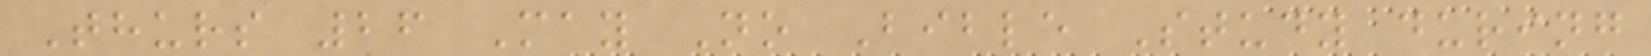Thurs 26 May No Bible Study during
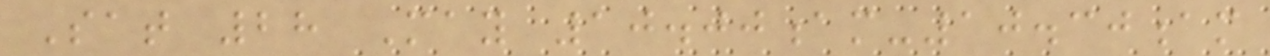Sat 28 May 10.00am-10.30am
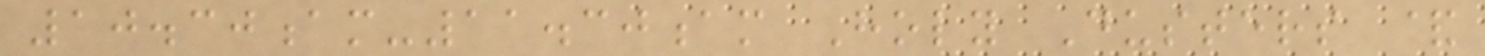10.30am-11.30am Holy Dusters &
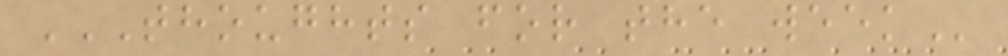THOUGHTS FOR THE WEEK
